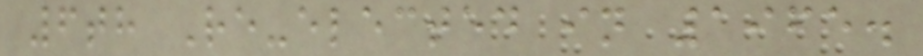6th Re-elected in 1965.
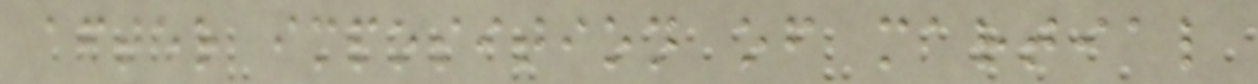after imposition of martial
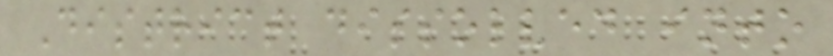District dissolved into
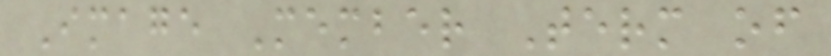Image Member Term of
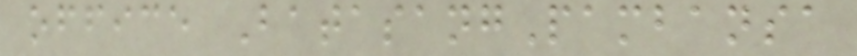office BatasangPambansa
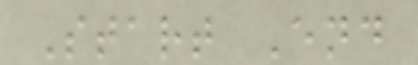Start End
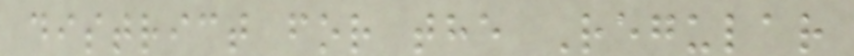district for the Regular
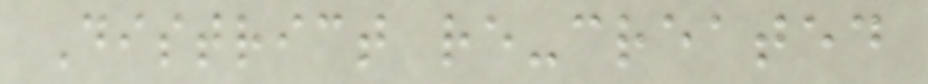District re-created
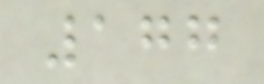177
